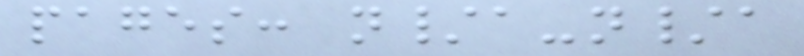pages: n/a-n/a
